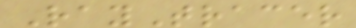RayTracer
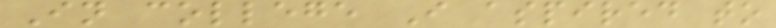In college I aspired to
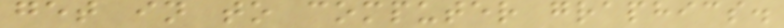get in to computer graphics.
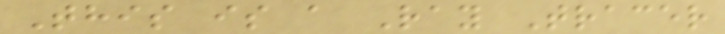This is a Ray Tracer
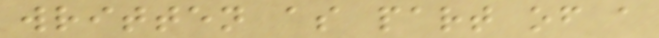written as part of a
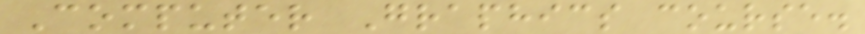Computer Graphics course.
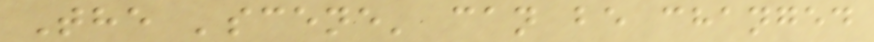The 'scene' can be changed
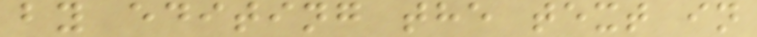by editing the text in
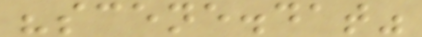"scene.dat"
